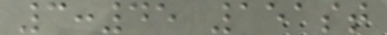3:45 151st
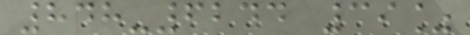848-6244 39%
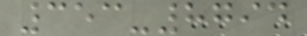353-8794
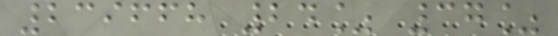239668 24% 37%
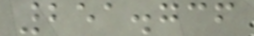251.736
